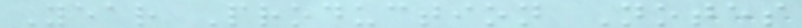Year Production Notes
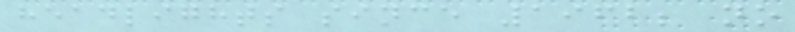headlights since 1962; no
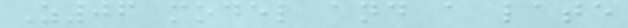Z06 model and a late
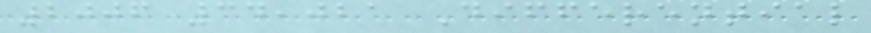2006 34,021 Differential
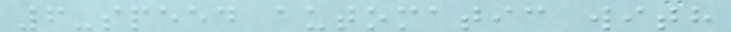6-speed automatic with
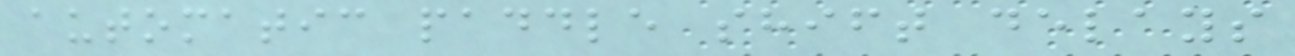automatic paddle shift delays
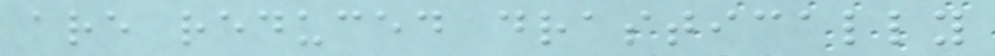are reduced drastically
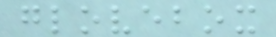glovebox
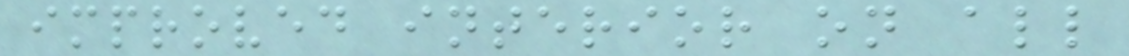improved interior on all
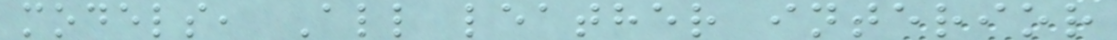models, All leather interior
